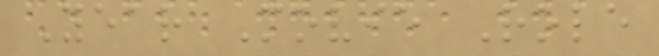Year Movie Role
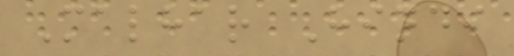Malhar Hindi
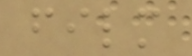film
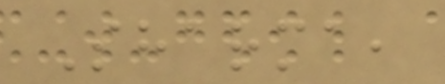Sharma,
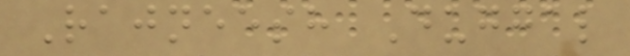Rajneesh Duggal
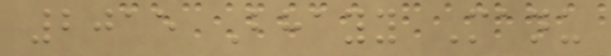2015 Bhayy Manu
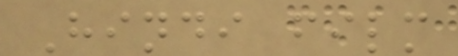Hindi film
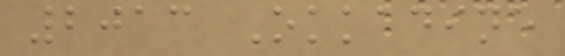2013 Okkadine
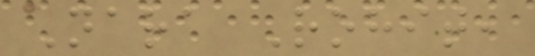Nara Rohit,
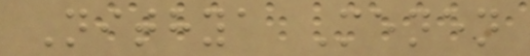Nithya Menen
